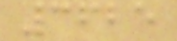3625
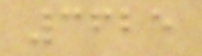3625
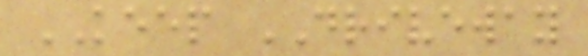KEEP DRIVEWAY
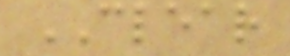CLEAR
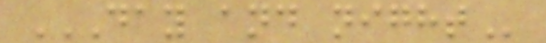DAY AND NIGHT
